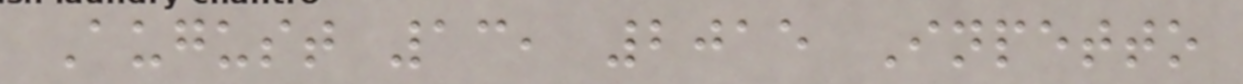August 13, 2015 Inpetto
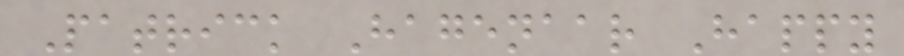Patrick Hagenaar Happy
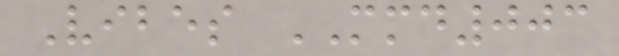Vibes MMD003
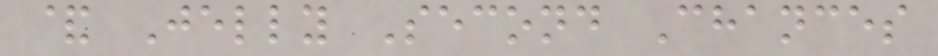& Jelly Second Chances
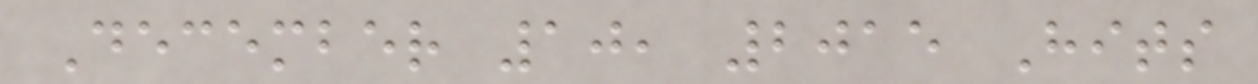December 10, 2015 Hits
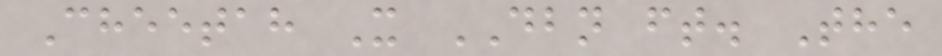Cheetah X DBN ft. The
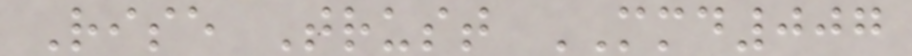Rise Trust MMD007
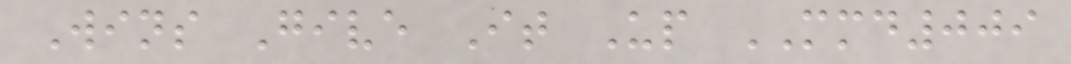Wins Give It Up MMD009
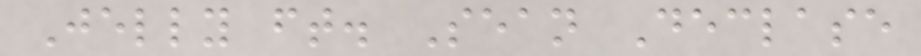Jelly ft. Sean Declase
